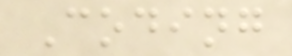Coding
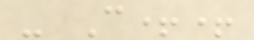- C++
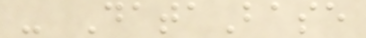- DataBase
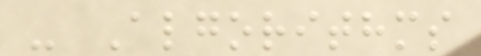- Algorithms
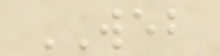WEB
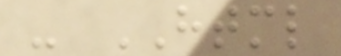- HTML
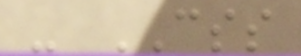- CSS
